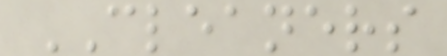CLEANERS
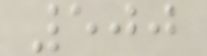500
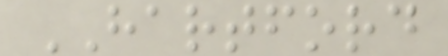HARTFORD
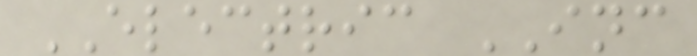ELECTRIC INC
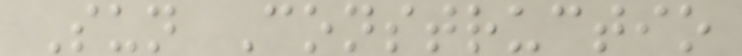Sun Constructio
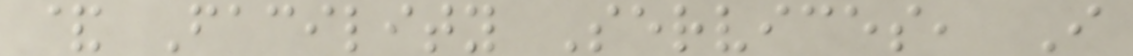& Facility Services, I
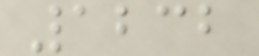1232
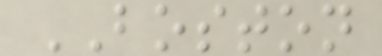BOSTON
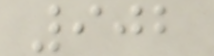902
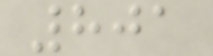801
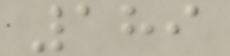189
